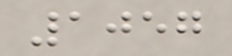1057
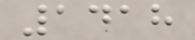1418
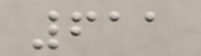611
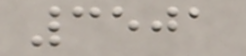3501
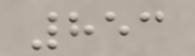853
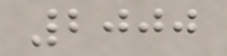2000
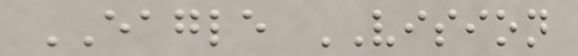EAGLE VISION
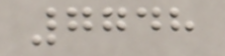7748
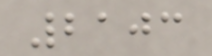2103
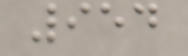954
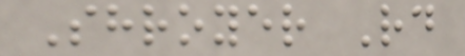Shroyer Rd
